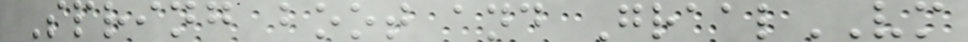Spring boot and GraalVM
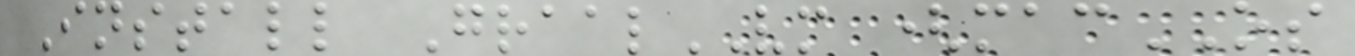Install GraalVM (macOS
